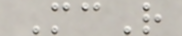McR
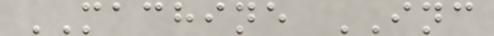MACHINE INC
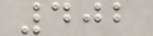402
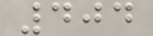404
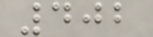402
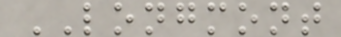LONGMONT
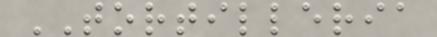TORTILLERIA
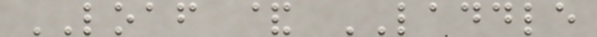LOAF & LADDLE
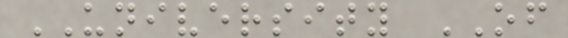UNIVERSITY OF
